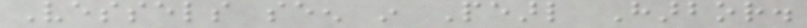Vessels seen in Pearl Harbor.
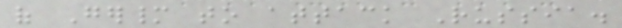of Germany to attack Russia.
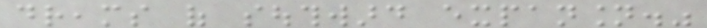dreams of southward expansion."
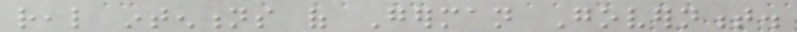real intentions of German Government.
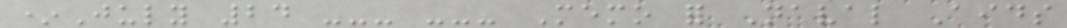*July 24 --- --- Memo for Naval Aids
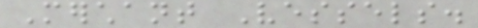Merchant Vessels.
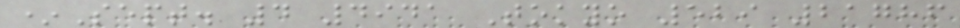*Sept. 4 4941 Tokyo 529 21786
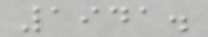1941.
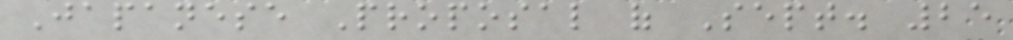Japanese Proposal of Sept. 25
